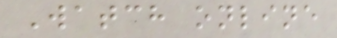Watch online
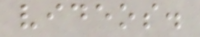videos.
